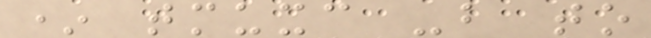* tmuxc -b to
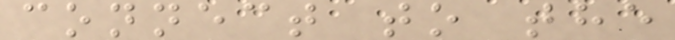connect to the
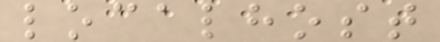localhost
